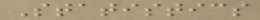Statistics
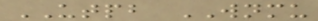UTPB WNMU
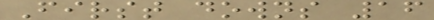First downs 16
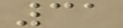31
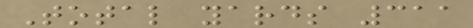Total yards 311
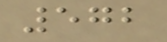572
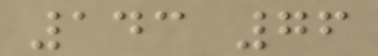143 76
